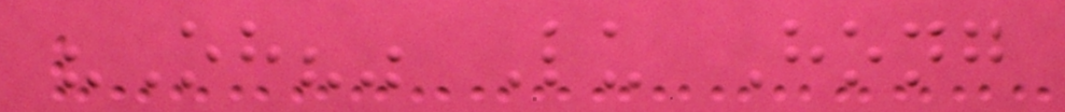"Oh?" Lu Hong
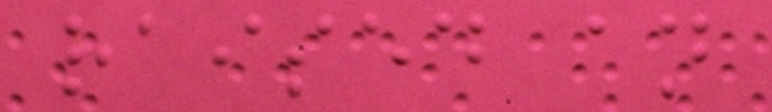raised an
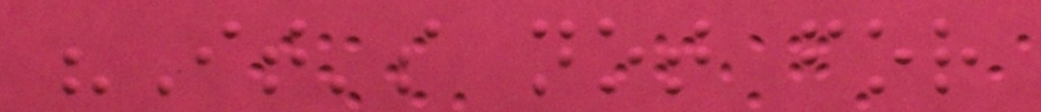"It's not for
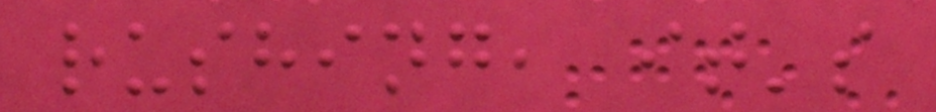rushing, it's
